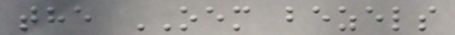the OEM bezels
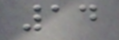14
